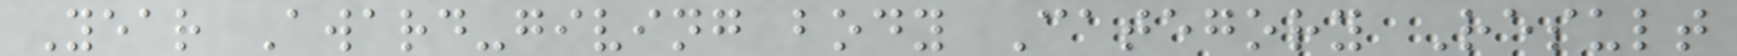Year Award-giving body Category Result
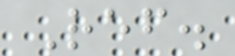Ref.
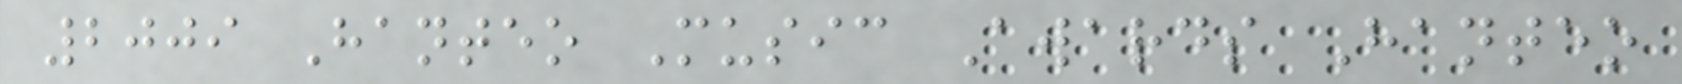2009 Hanteo Music Awards Hanteo
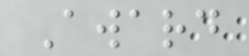Award
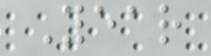Year
